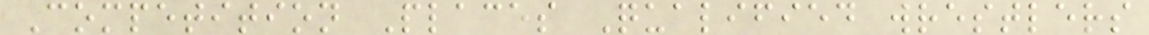Competition Places Qualified wrestlers
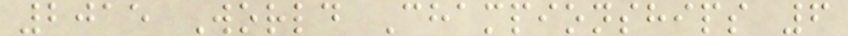2015 World Championships 6
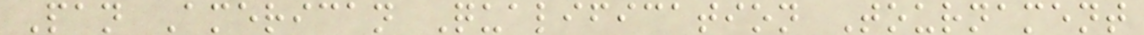Pan American Qualification Tournament
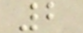2
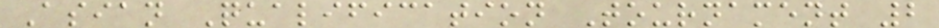Asian Qualification Tournament 2
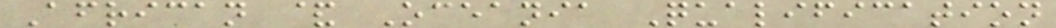African & Oceania Qualification
